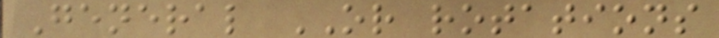General OR rotations
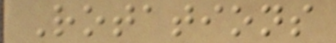Rotations
